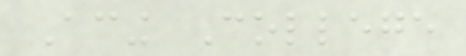Acing College
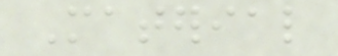Material
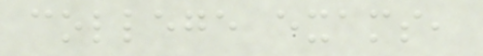college exams,
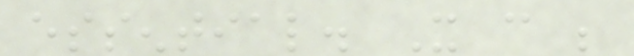essential. It can be
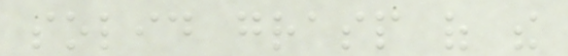solid grasp of the
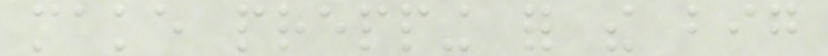make prepping for the big
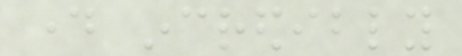day incredibly
